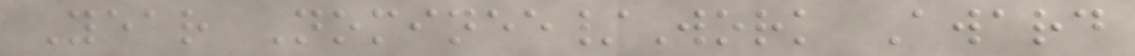Year Nominee/Work Award
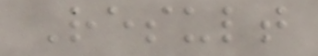Result
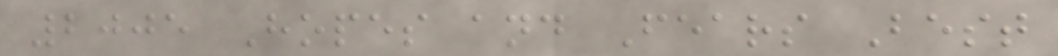2005 Hopes and Fears Best
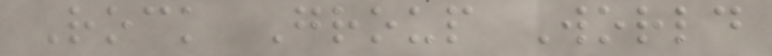Rock Group World
